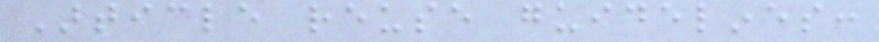Article reuse guidelines:
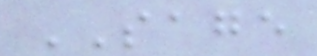SAGE
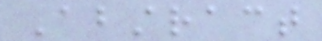Abstract
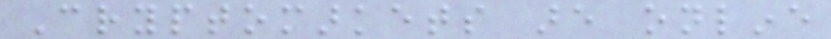Cryptomarkets are online
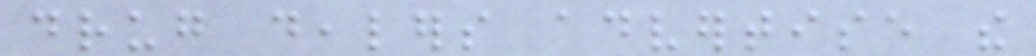drug dealers advertise the
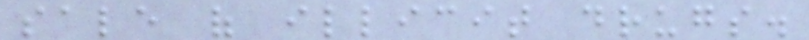sale of illicit drugs.
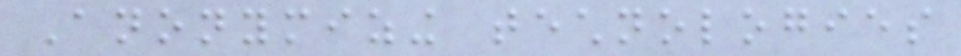Anonymizing technologies
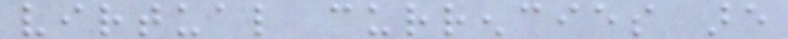virtual currencies are
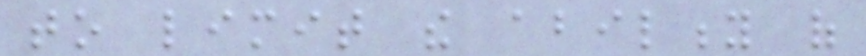to limit the ability of
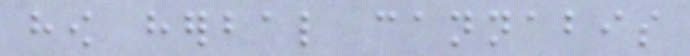how herbal cannabis
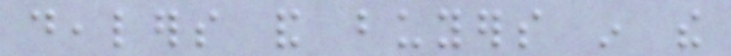dealers and buyers in the
